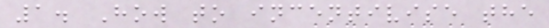1. How to incentivise the
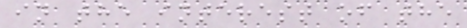in the interest of the
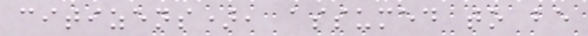citizens), assumed to be
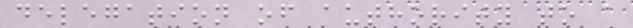delegation of authority to a
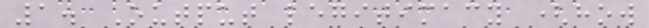1. Output legitimacy (how
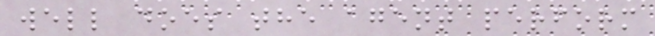well does the agent perform
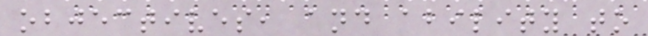objectives, and ability to
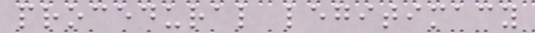procedural legitimacy
